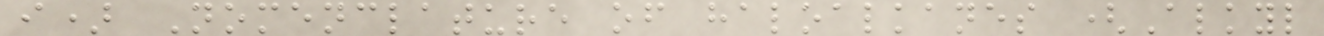i) Nomenclature of haloalkanes (Alkyl
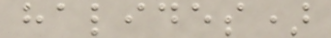halides)
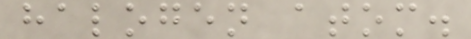halogen atom.
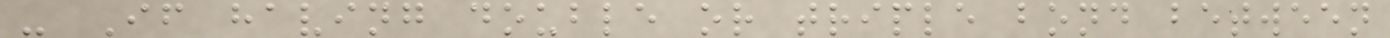- If having double or triple bond between
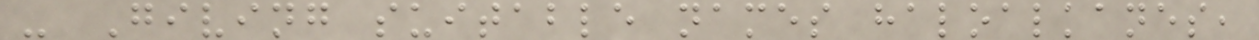- Giving suitable names haloalkanes,
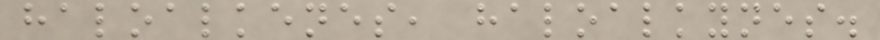haloalkenes, haloalkynes.
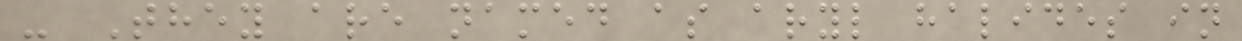- They are named as aryl halides in
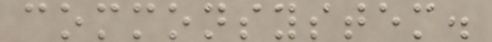commonsystem.
